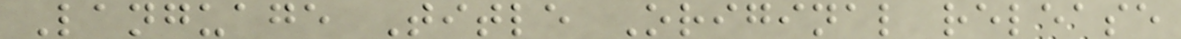Language Title Original release
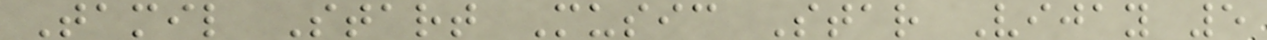Tamil Start Music Star Vijay 5
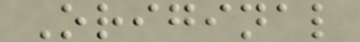Original
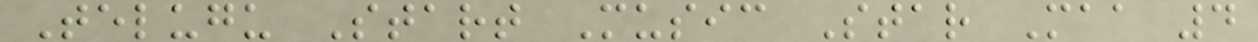Telugu Start Music Star Maa 4
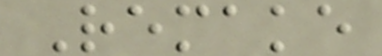Remake
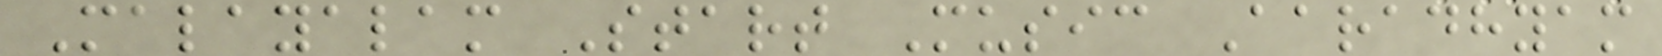Malayalam Start Music Aaradhyam
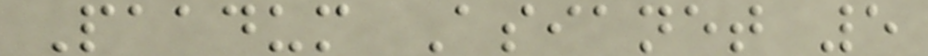Paadum Asianet 5
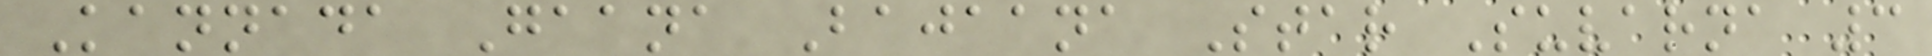Kannada Gaana Bajaana Star Suvarna 3
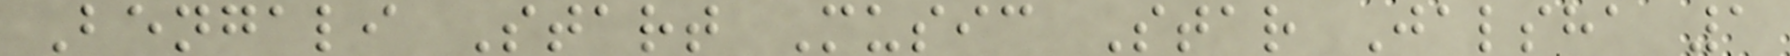Bengali Start Music Star Jalsha 1
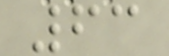63
